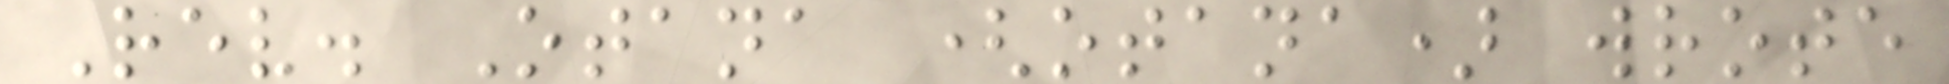Rev. Otana (otana) wrote
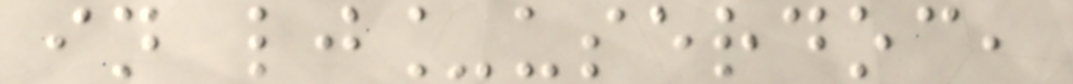in lj_userdoc,
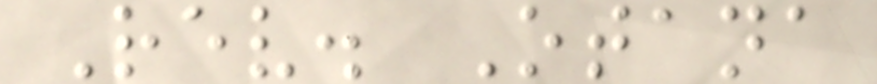Rev. Otana
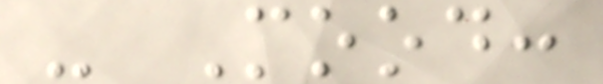- Mood:
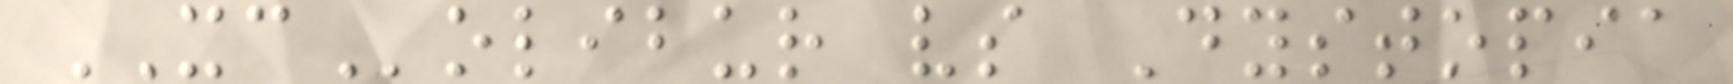XColibur vs Dystopia
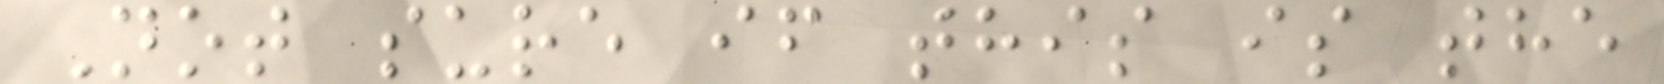Not sure if this is the
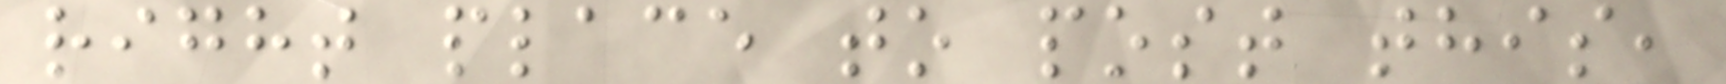right place to post this,
